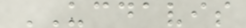UCDAVIS
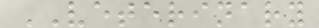VETERINARY
